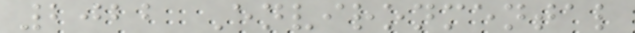2022 Environmental
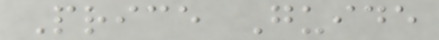Price Guide
